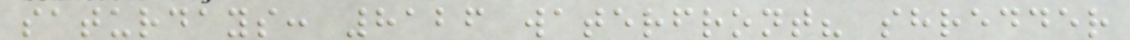saturdays: 8126 waterfront? shredder
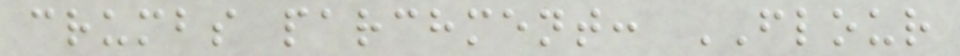crumbs parchment: FLOUR
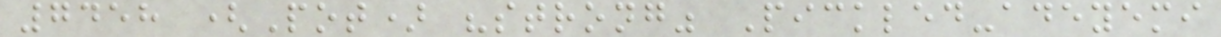7458 (Pot) "strong" Pickled-adeyemi
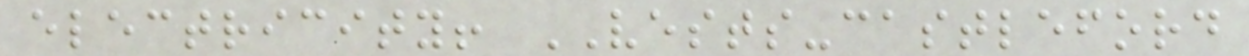electricity! VESTS-castleford
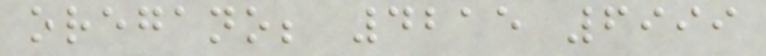oregano; 4215 6999
